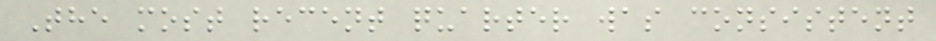The most recent quarter was consistent
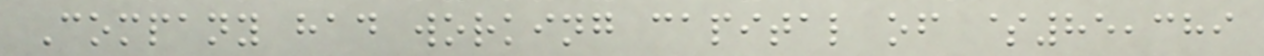Company had working capital of $85,389
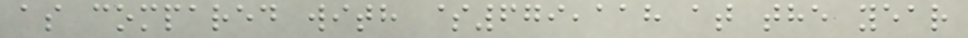as compared with $679,118 at the year
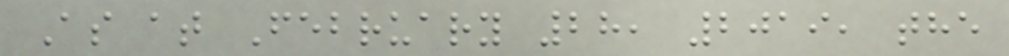As at February 28, 2019, the
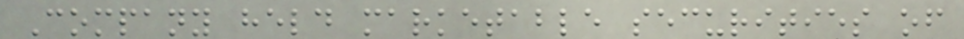Company held marketable securities of
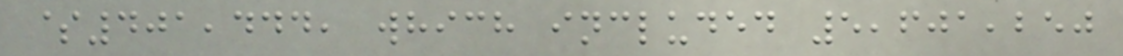$401,444, which included 5,601,250
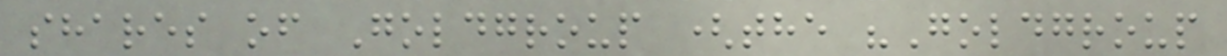shares of Goldgroup (the "Goldgroup
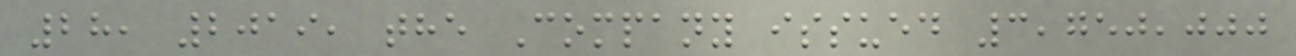28, 2019, the Company issued 3,750,000
